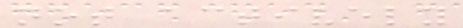not actively
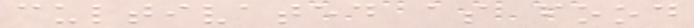cultivated as food
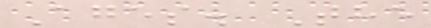Ages. The
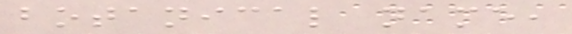botanical name,
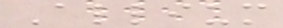Allium
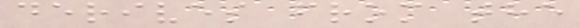derives from the
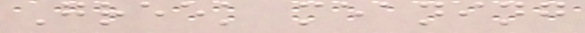Greek meaning
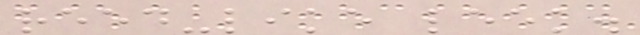reed-like leek.
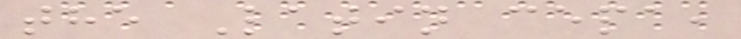the Latin cepa,
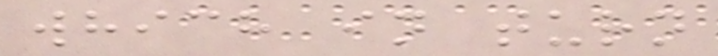which in turn
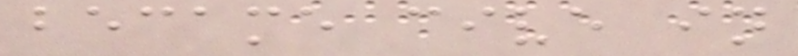became cive in
